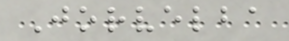Jorvelba
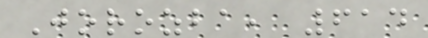Jorozba, 614
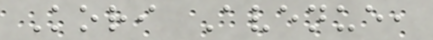Kori Avenue,
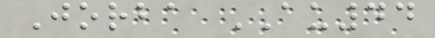Jorba AU44
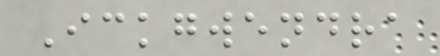Ickgwendra
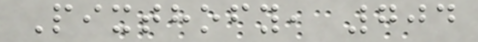Pixthofy, 704
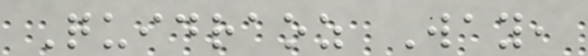Quidraoz Way,
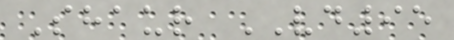Shaur VD95
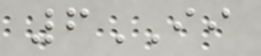6II
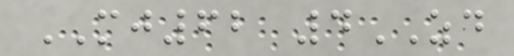MJ62 4ZD
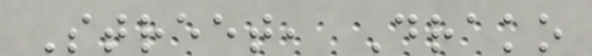Street, Drako
